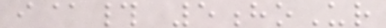i@# 5hoUr
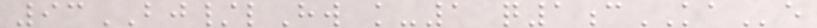93BJ/lHw k-1 q1cKAe
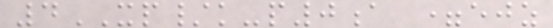4XP/k-p0a =ejz
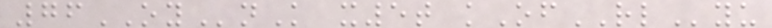76OYnK x5t kOfRLyu
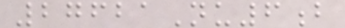27621Nu6b
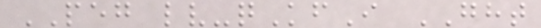PEG lv-qKfI GHT
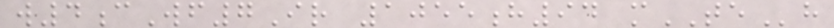w4cWf7Ir 1055h94 mTEh
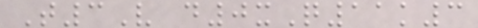T3V d0xQ11k3
